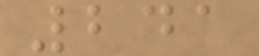241
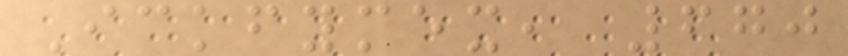Ickfymex, 670
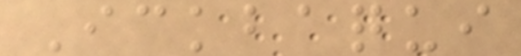Ickbaqui
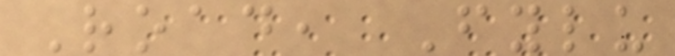Road, Fylu
